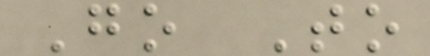Go To
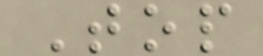Top
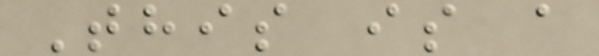This is a
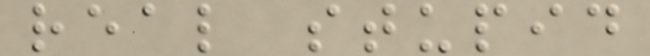real stupid
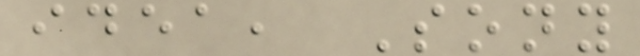idea, Sony
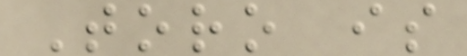Toro is
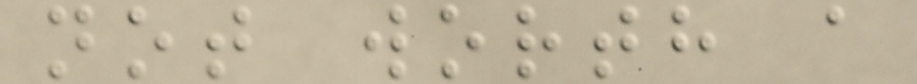not worth a
